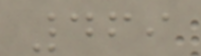469
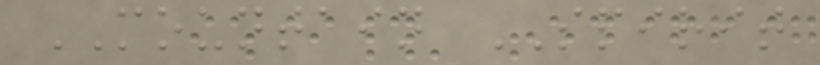MOUNTAIN SPIRIT
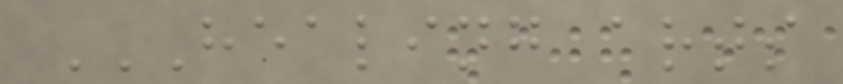HEALING ARTS
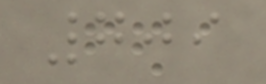709
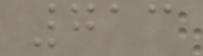713
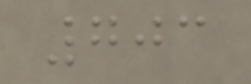703
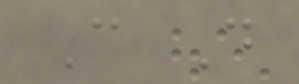C D
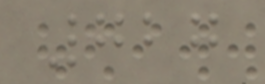727
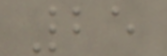25
